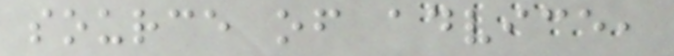source of advice,
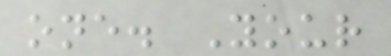one. Your
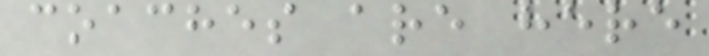coaches are here
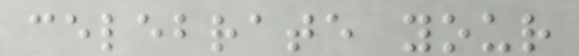celebrate your
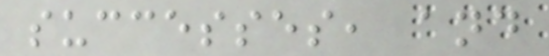successes, and
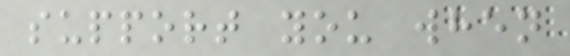support you when
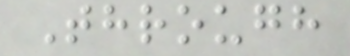Through
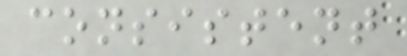consistent
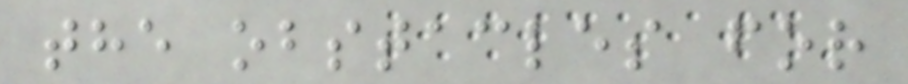the obstacles for
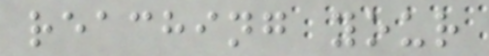reaching your
